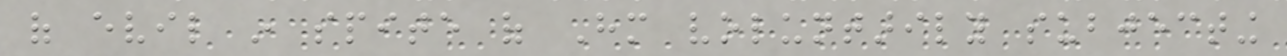of evil in spite of Him voluntarily subjecting
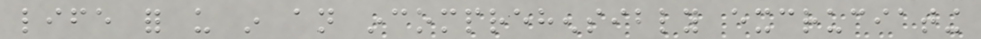life for us in an incomprehensibly excruciating
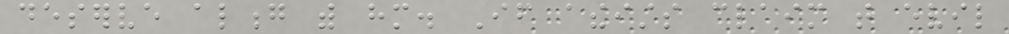deserve along with him. If atheists claim that evil
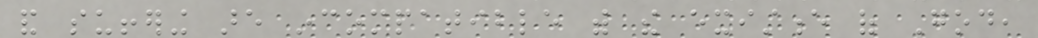and suffering are incompatible with the existence of God,
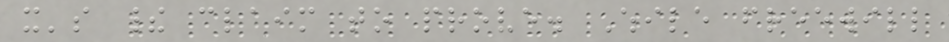it's their claim to prove. While freewill
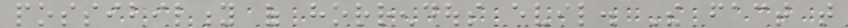possibility of horrendous evil. The fact that
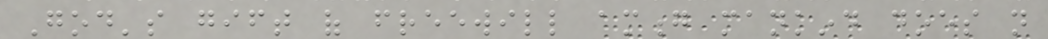God's gift of freewill among mankind does not
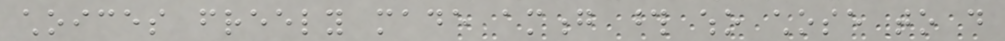choices freely made among those who chose to do
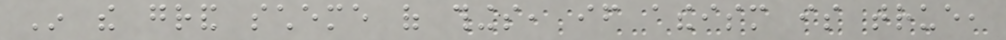In the grand scheme of things, if atheism is true,
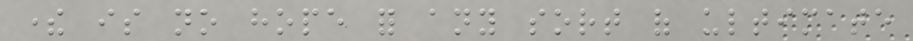there is no hope for any sort of ultimate
